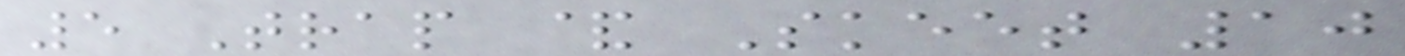5 Trap & Skeet 10
